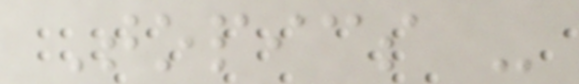Topics -
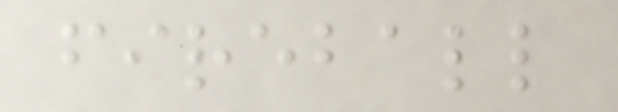fireball
